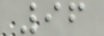96
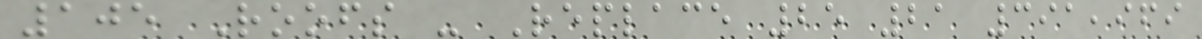105 Roofs - Replace 25 21 391,969
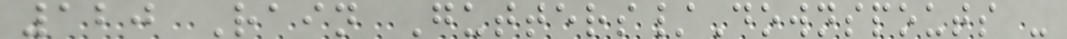120 Rain Gutters/Downspouts -
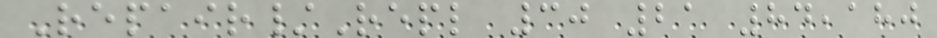Repair/Repl 30 21 84,180
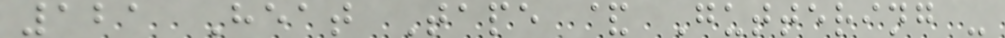121 Heat Tape & Guttering -
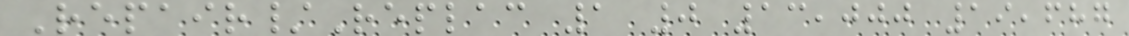Repair/Replac 1 0 13,000 19,687
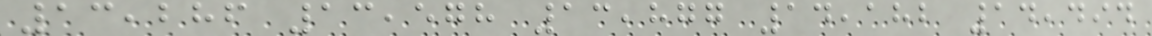13,286 13,578 13,877 14,182 14,494
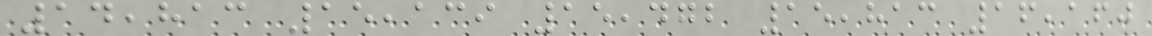14,813 15,139 15,472 15,813 16,160
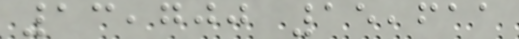13,700 15,611
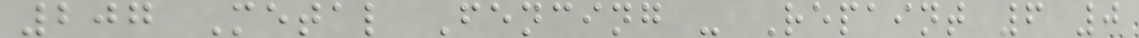207 Metal Fencing - Repaint 6 0
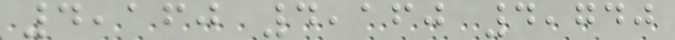4,160 4,160 4,740
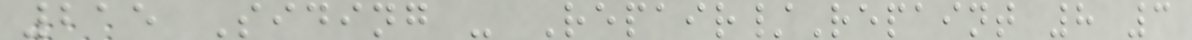215 Siding - Repair/Repaint 8 3
